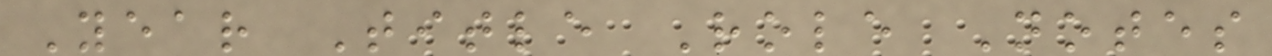Year Title Role Notes
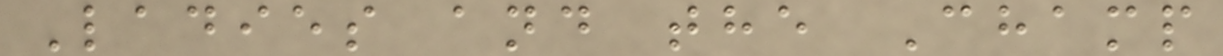Ladies and the Champ
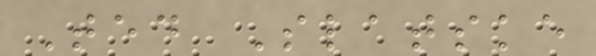Ted Slatske
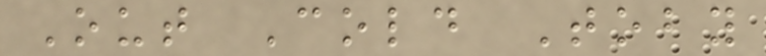Out Cold Toby
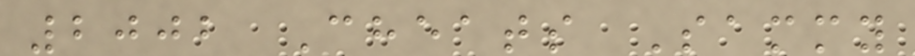2002 Cheats Sammy
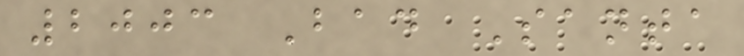2003 Bad Santa
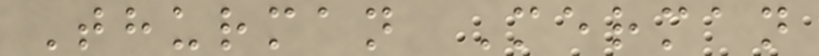Thurman Merman
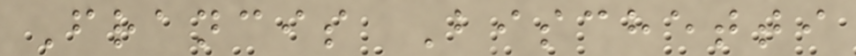Francis Bischetti
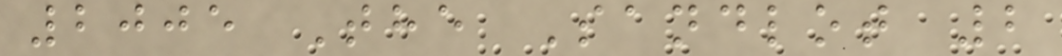2005 The Sandlot 2
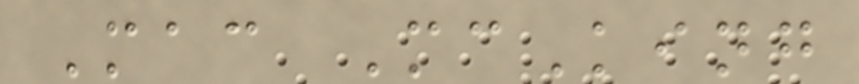Mac McKing
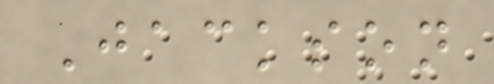Jackson
